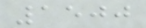1500
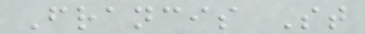Francis St
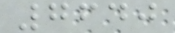7640
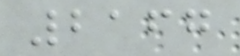2167
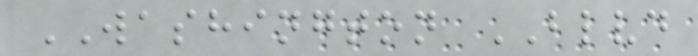WASHINGTON BLVD
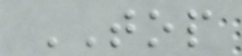TOP
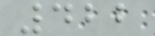422
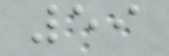59
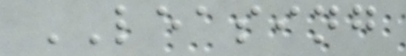LEASING
